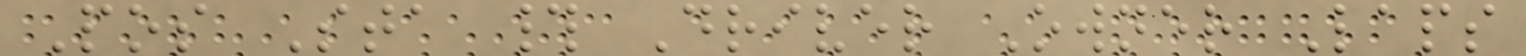Pos Sta # Driver Owner Laps
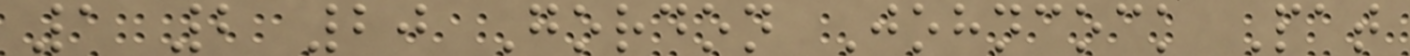1 2 20 Gordon Johncock Pat
